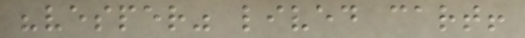"vesper" lived cart!
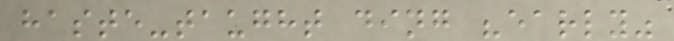haste-taught ding "early"
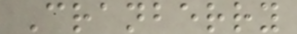Cranberry
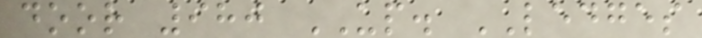door 980 UP. LEDGES
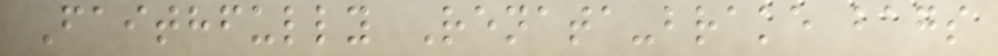Faithfully Renata-brake bags
